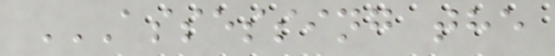ASSESSING THE
